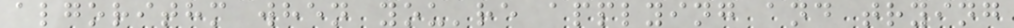algorithm when you're applying and trying
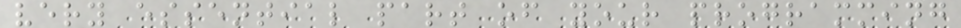very essential part of your programming
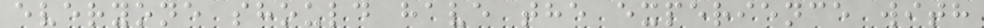everyone should have the experience with
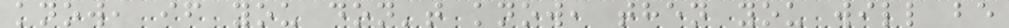know, if you don't know, then you will be
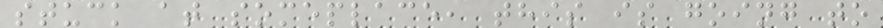stuck at someplace, this is going to
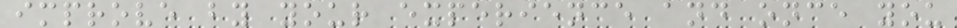improve by your experience and once you
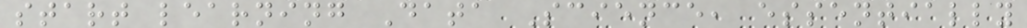start learning Data Science, essentially
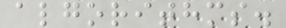algorithms.
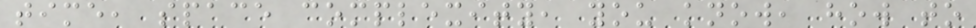time, space complexity, you know, how to
